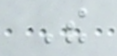The
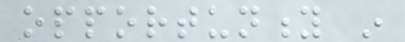opportunity in
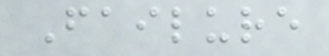Failure
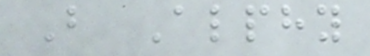But Alphy
